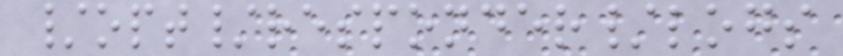/opt/responder/logs
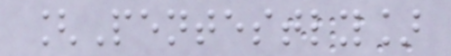[Pentestly]
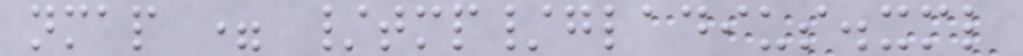nmap = /tmp/gladius.xml
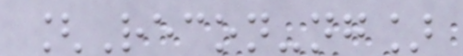[Recon-ng]
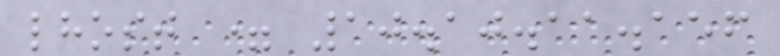lhost = 10.10.11.156
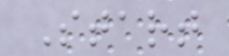Start
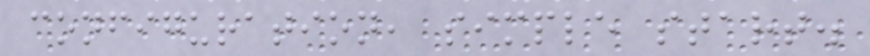configuration, simple start.
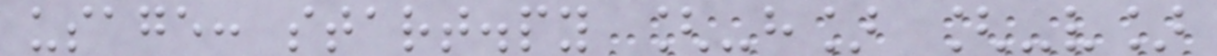usage: start.py [-h] [-v]
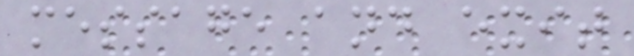message and exit
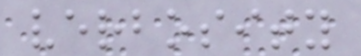verbosity
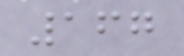167
